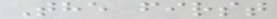The first
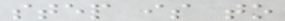step is to
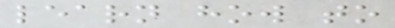learn how to
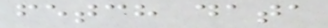fetch data
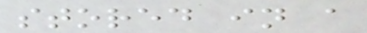stored in a
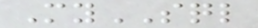MySQL
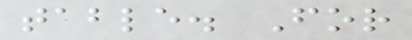table. For
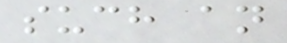such an
